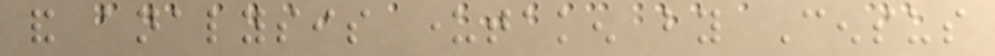and analysis undertaken by Census
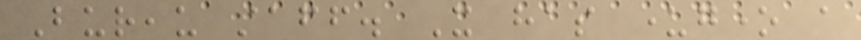Bureau staff. It has undergone a
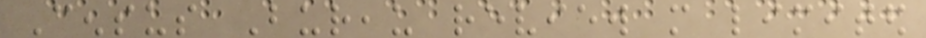Census Bureau review more limited
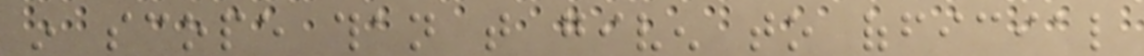in scope than that given to official
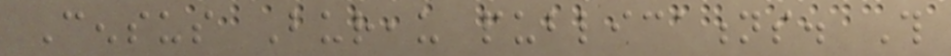Census Bureau publications. This
